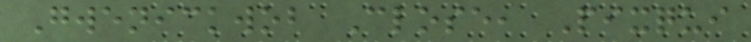Gwenickwob Close, Pixqui
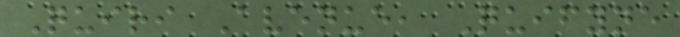Quiri Avenue, Quifyne
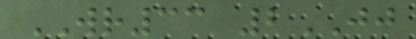WR33 2JJ
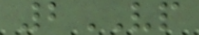2VP
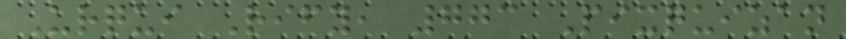Urqui Rify, 773 Pixquizan
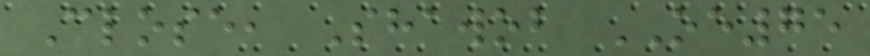Close, Shawob OE75
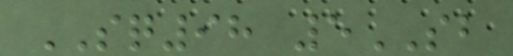SQ98 5SB
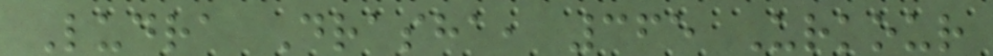Ludra Drasha, 365 Urkour
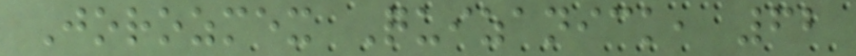Jorozmex Quizanick, 62
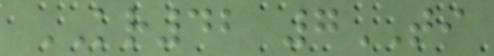KR42 7TI
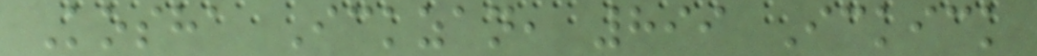Kosha Ickzan, 899 Ickick
